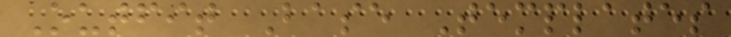Outfit Base Templates
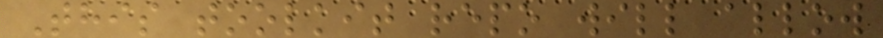This toolkit repo will allow
